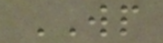WP
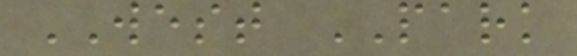WEST PARK
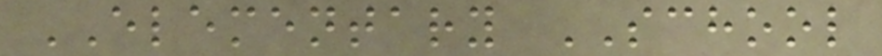ELEMENTARY SCHOOL
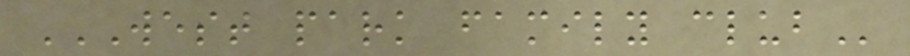WEST PARK FAMILY CLUB
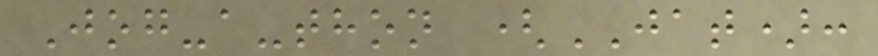Jog-a-thon (JAT):
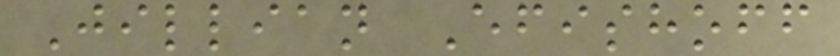Jillian Efishoff
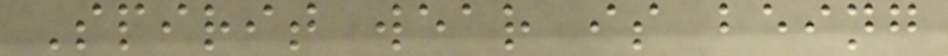Spirit wear is being
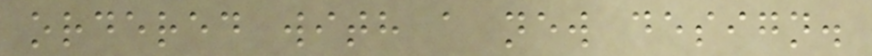ordered with a new design.
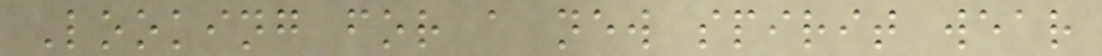Looking for a new spirit wear
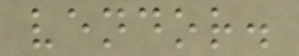vendor.
